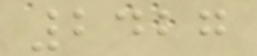2427
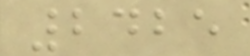2425
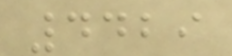4429
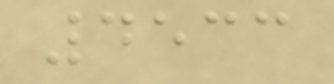4533
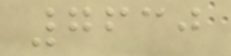7630
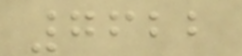7622
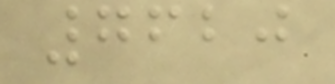7620
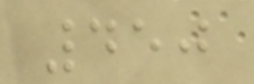450
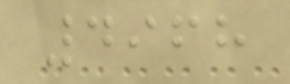4968
